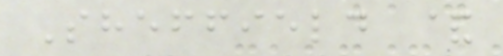Sheffield &
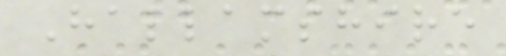Hallamshire
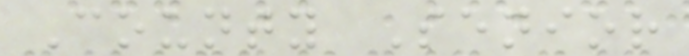County Senior
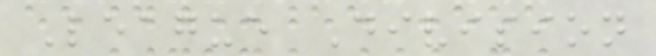League Division
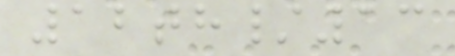12th/13
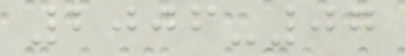2006-07
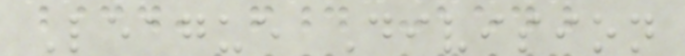League Division
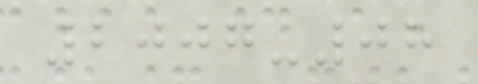2007-08
